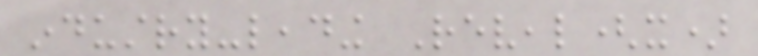industry-leading Reveal(x)
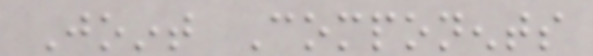Joint Components
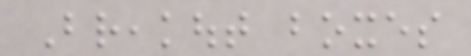Breakout boxes
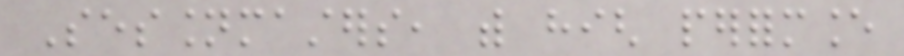Sessionmasters, with high performance
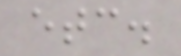etc.
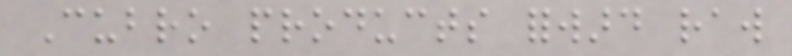Cubro products forward raw
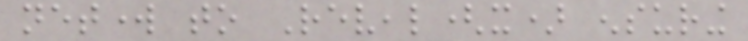network to Reveal(x) ensuring
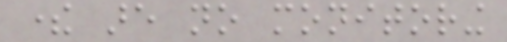there are no monitoring
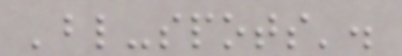'blind-spots'.
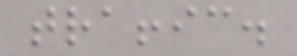traffic.
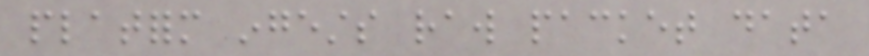platform ingests raw packet data
